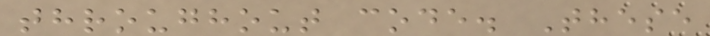throughout code. These
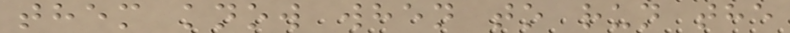them know when to run the
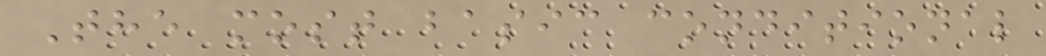The most basic conditional
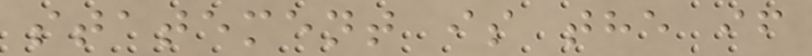statement is the if
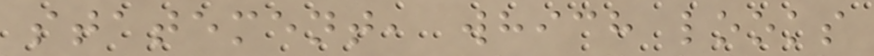statement, which looks
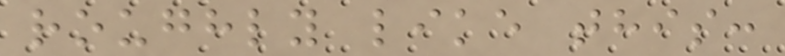roughly like this:
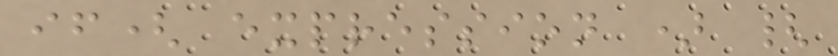if( expression ) {
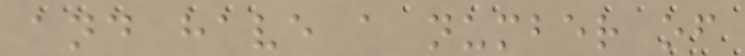and have a number of
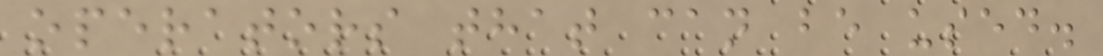operators that can be used.
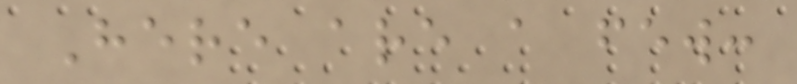Here are a few:
